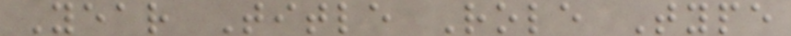Year Title Role Type
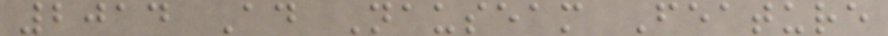2014 Ad Nauseam Feature
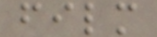film
